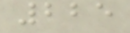225
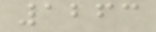1263
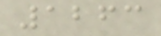1263
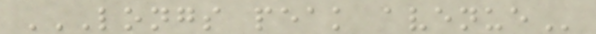LONGS PEAK AVENUE
